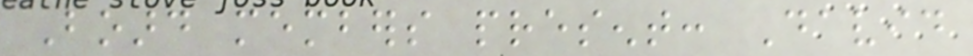Board members present: David
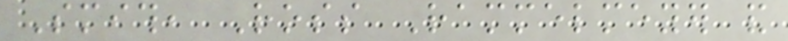Smith, Ross Rammelmeyer and
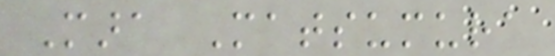Mara Matsumura
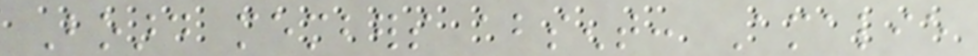Board members absent: Amalie
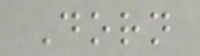Dorn
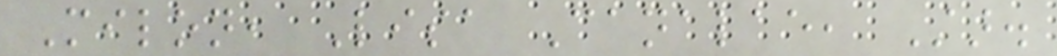Milon, Lisa Canalae, Star.
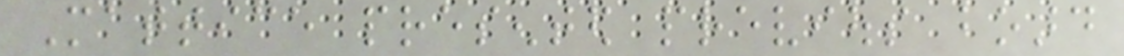Mattice presented previous board
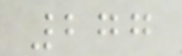277
